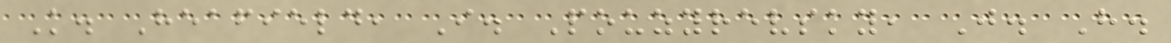K. Heafield, I. Pouzyrevsky, J. H.
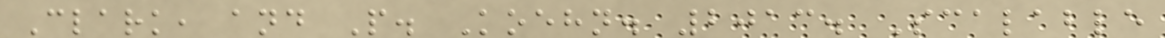Clark, and P. Koehn. 2013. Scalable
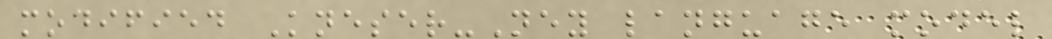modified Kneser-Ney language model
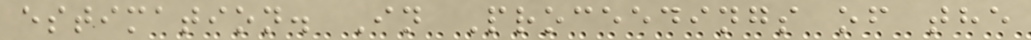estimation. In Proceedings of the
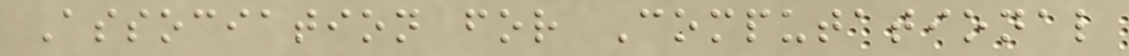Association for Computational
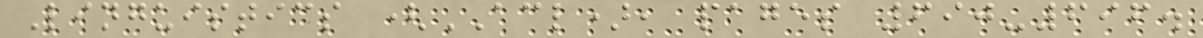Linguistics (ACL), pages 690-696.
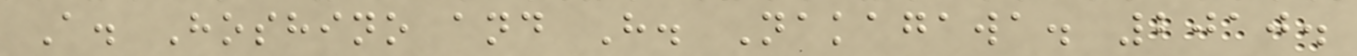A. Hoshino and H. Nakagawa. 2010.
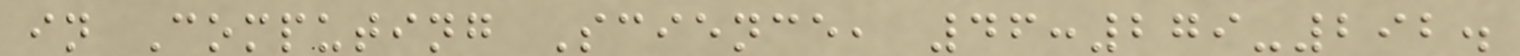in Computing Science, 46:279-292.
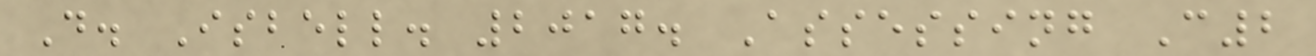D. Isbell. 2017. Assessing C2
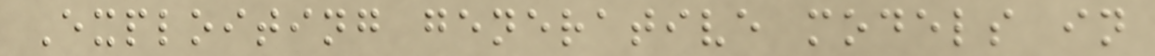Exploiting generative models in
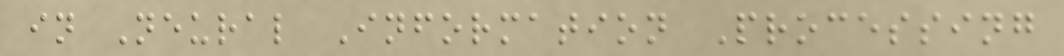in Neural Information Processing
